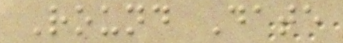Round Date
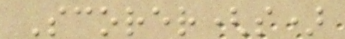Scorer(s)
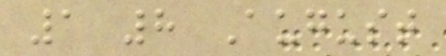1 8 August
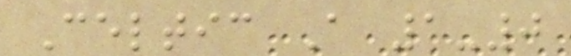Celtic A 1-0
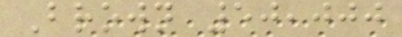Brown 50,000
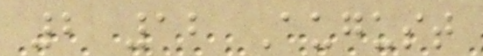2 12 August
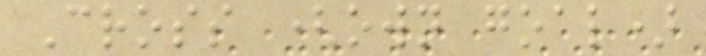Cross (own goal)
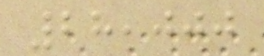28,000
